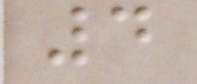4
